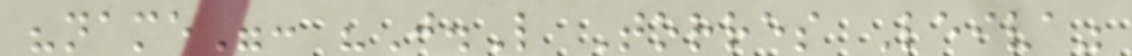"name": "J.L Torres Leiva"
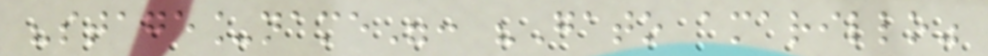"stage_name": "Gato amarillo"
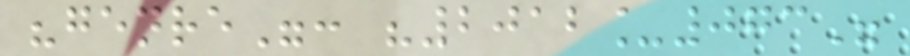"genre": "2012_073"
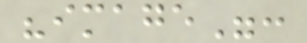"image":
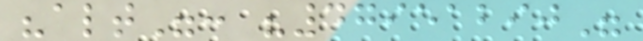"alt": "47951290"
